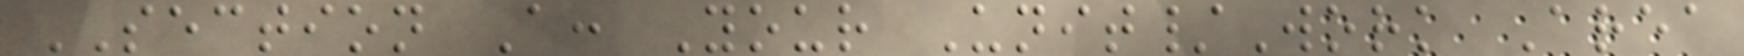SECTION A: Your Unit/Work Area
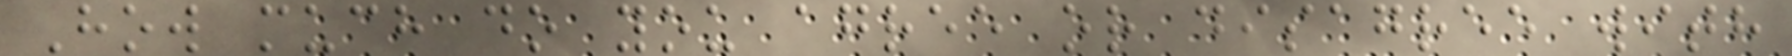How much do you agree or disagree with
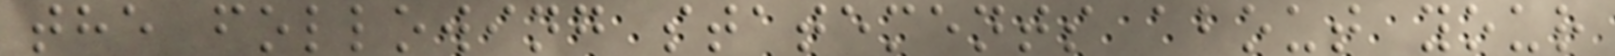the following statements about your
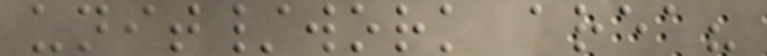unit/work area?
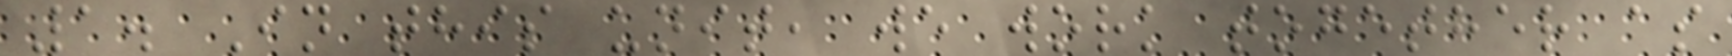1. In this unit, we work together as
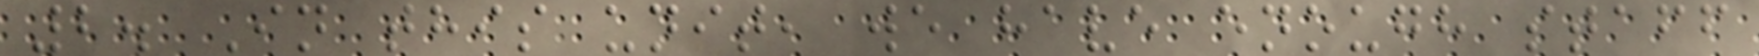2. In this unit, we have enough staff
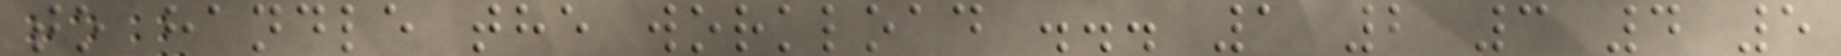to handle the workload ... 1 2 3 4 5
